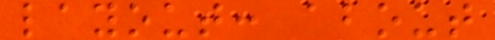layout: about
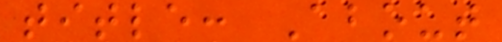title: About
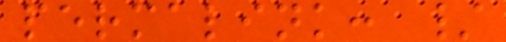permalink: /
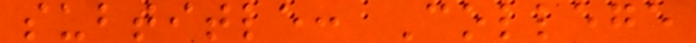subtitle: College
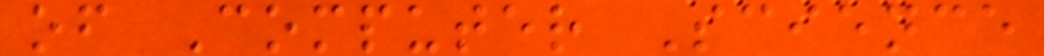of Computer Science
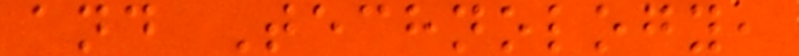and Technology,
